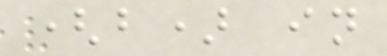(b) in
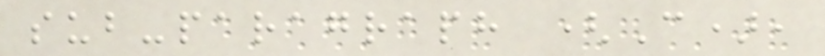sub-paragraph (C),
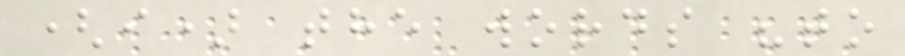(i) the words "to
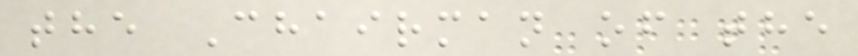the Chairman of the
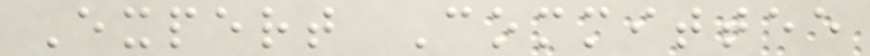Expert Committee
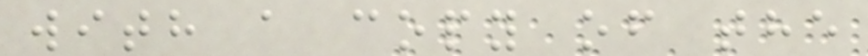with a copy of the
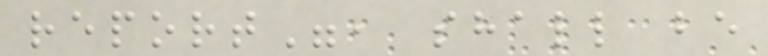report", shall be
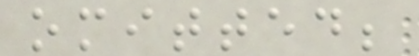omitted;
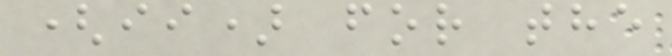(ii) for the
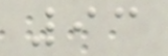93
